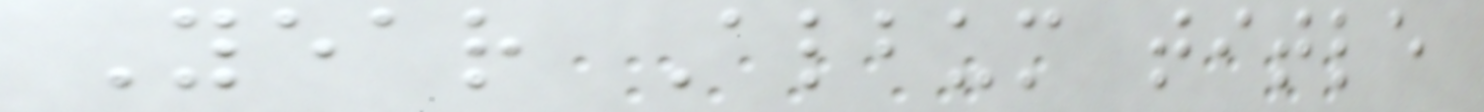Year Album title
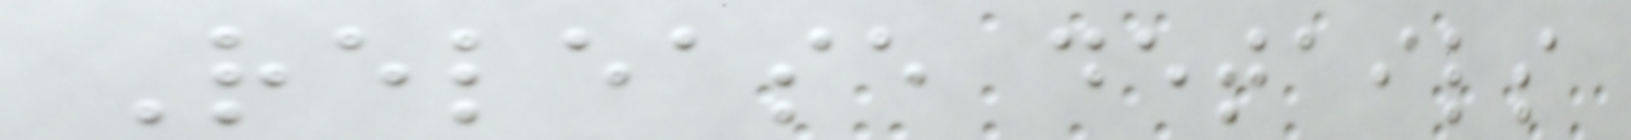Release details
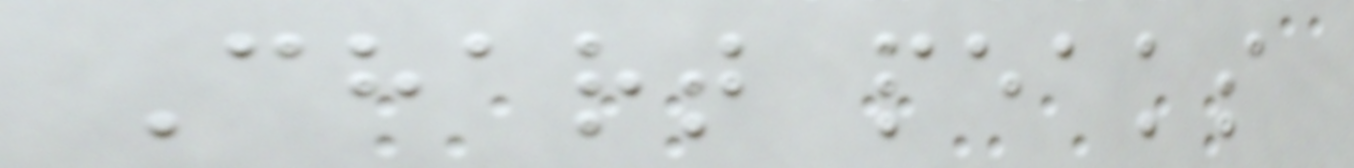Chart peaks
